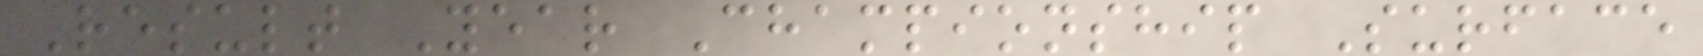Result Year Championship Surface
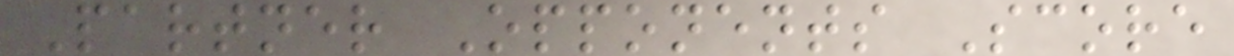Partner Opponents Score
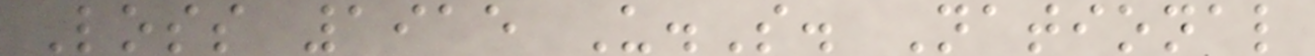Loss 1915 U.S. National
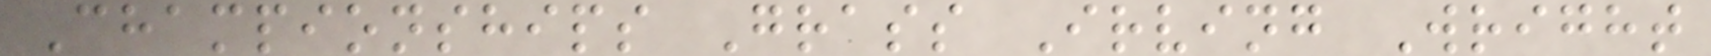Championships Grass Irving Wright
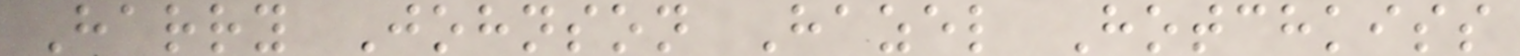Harry Johnson Hazel Hotchkiss
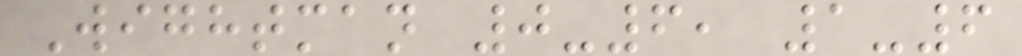Wightman 0-6, 1-6
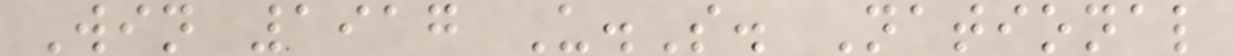Win 1917 U.S. National
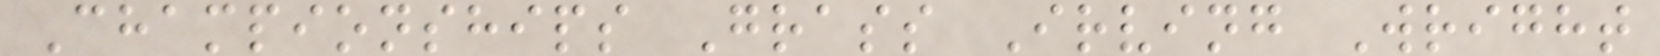Championships Grass Irving Wright
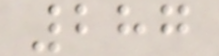287
